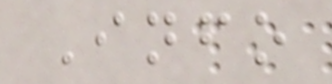Info
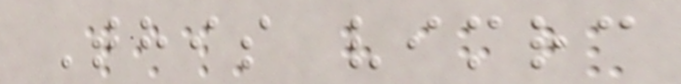This vimrc
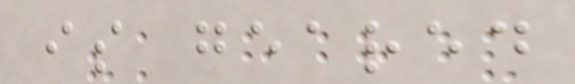is geared
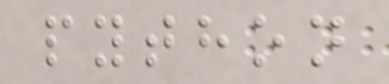python
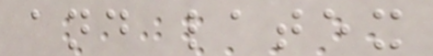and latex
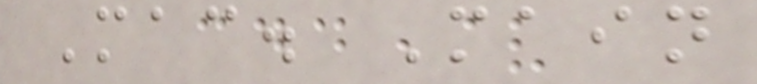Mac. Main
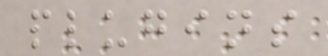plugins
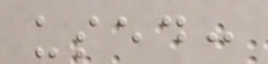used:
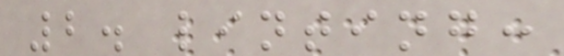2. linting:
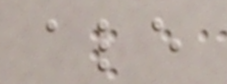ale
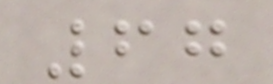67
